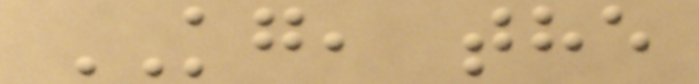KG, the
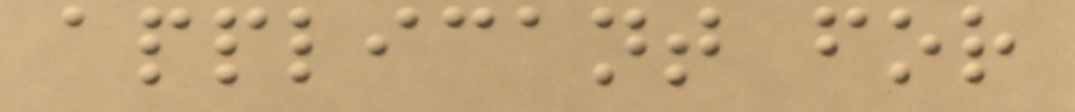applicant for
